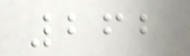262
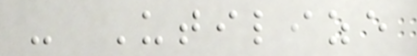- Utilize
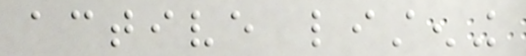active listening
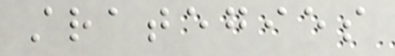strategies
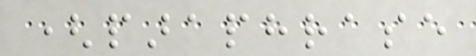(paraphrase
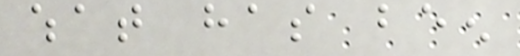what has been
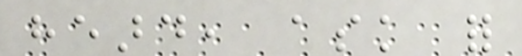heard, ask for
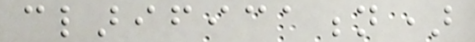clarification)
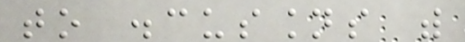to discussions with
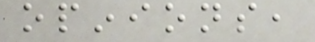opinions,
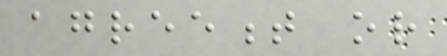agreement or
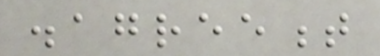disagreement
